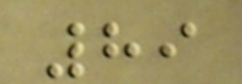89
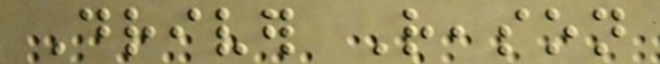Driver Reason
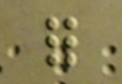for
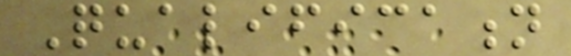Qualification
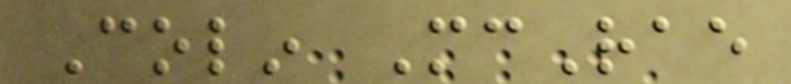Colin McRae
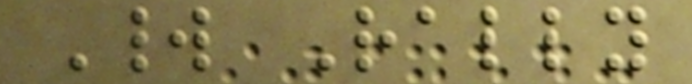World Rally
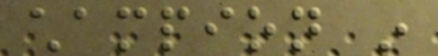champion in
